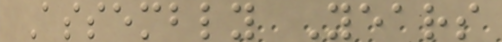Assembly Years
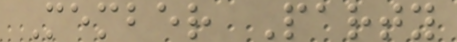Member Party
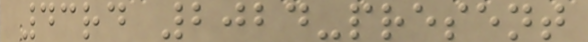43rd 2024-present
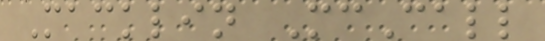Macklin McCall
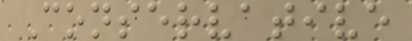Conservative
